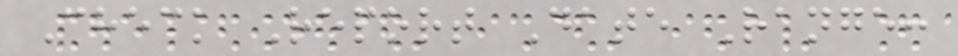Check Report Date Range:
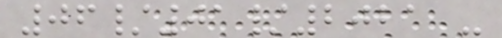06/01/2021 -
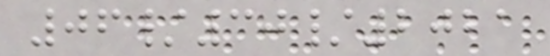06/30/2021
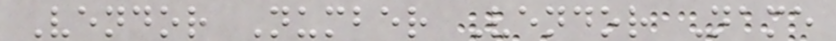Vendor Number Vendor Name
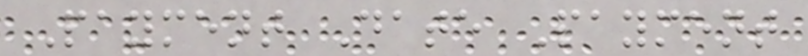Payment Date Payment
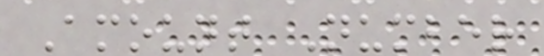Amount Number
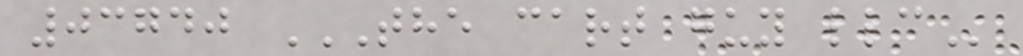03740 THE CART GUY LLC
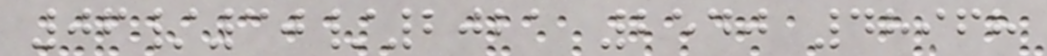06/30/2021 2540 48968
